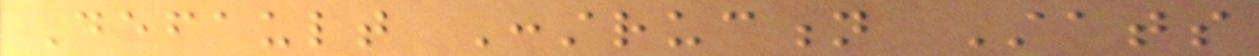Default Construction Stats
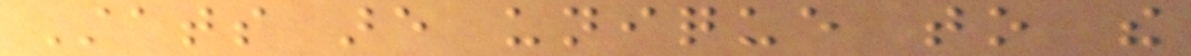Stats are unique to the
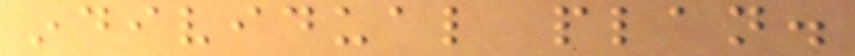individual plan.
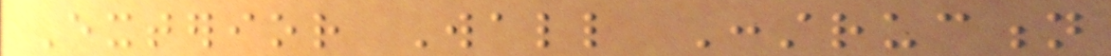Exterior Wall Construction
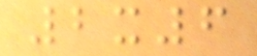2x6
